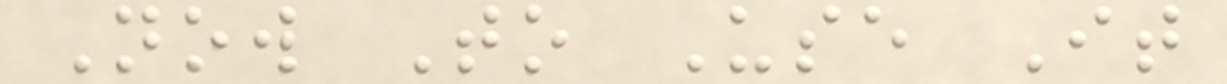Now To Use It
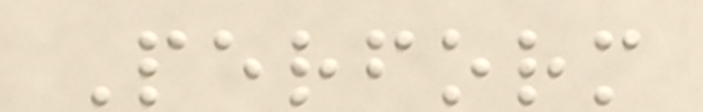Perform
